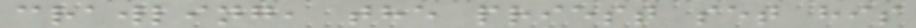crawling, the priest set his
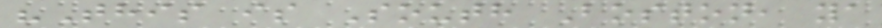"This is South Boston, ya
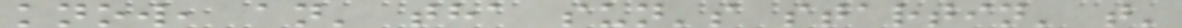know, an' tha sun's startin' t'
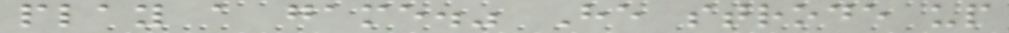play a game." He strode up
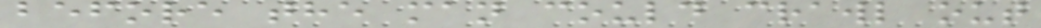before the man could crawl out
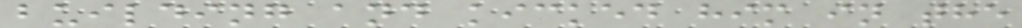building and kicked him in the
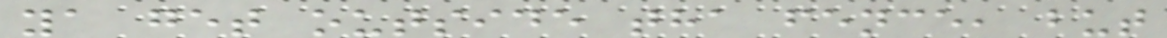ya get outside tha fence, but
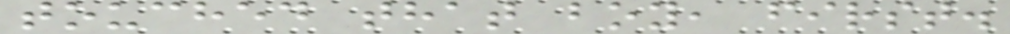touched that boy, first.
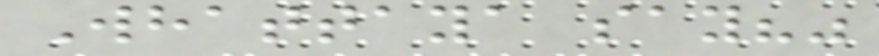Whattaya say?"
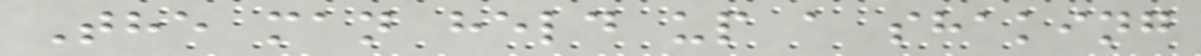The man held up a shaking
